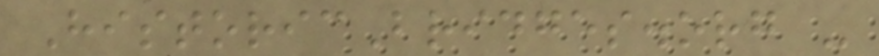HistoricBridges.org -
